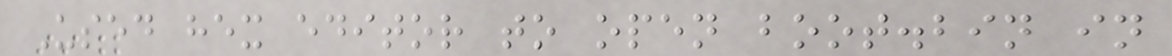Used hex editor to open boot.bin in
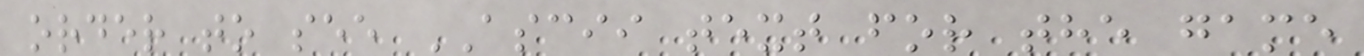order to see ASCII text for the game
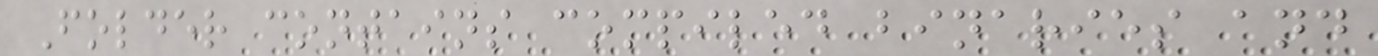Folder contains compiled binaries and
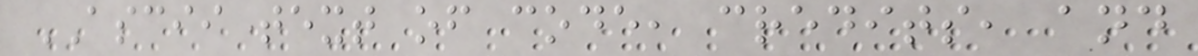ASCII text of code, credits, and
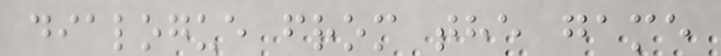dialogue from the game
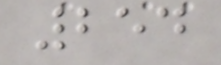254
